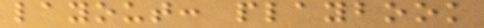layout: playbook
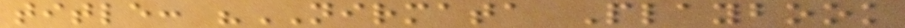title: "NIRMATA Playbook
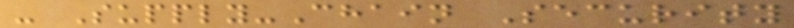- Supply-Chain Security
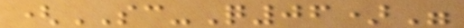(SC-Q06)"
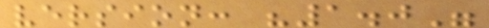version: "1.0"
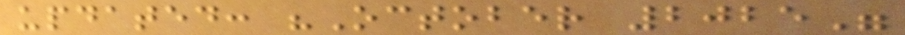updated: "October 2025"
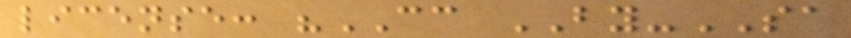license: "CC BY-SA
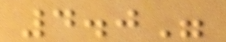4.0"
